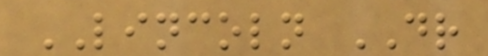LINCOLN DR
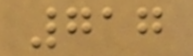717
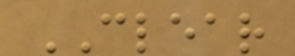CLEAR
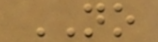NO
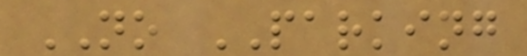NO PARKING
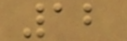12
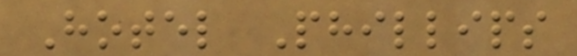Hotel Phillips
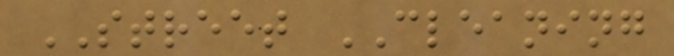STREET CLEANING
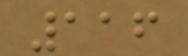116
